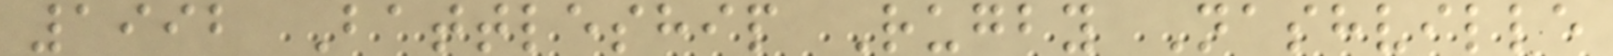1992 Battleship Rugby Nashville
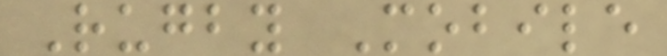Rugby Mobile
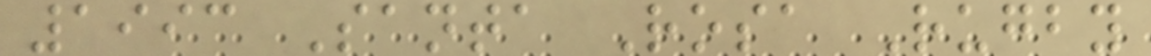1993 Santa Rosa Rugby
